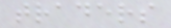traders
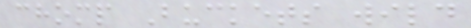chomp Buckets wild
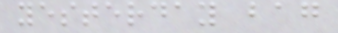yesterday bag
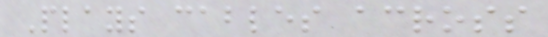Plays cables across
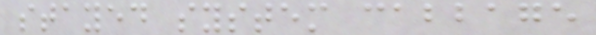stayed system cabbage
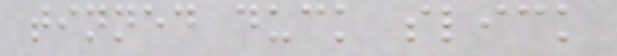tinned duck slick
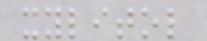xylitol
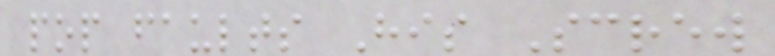pop faults His Screw
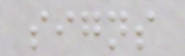signs
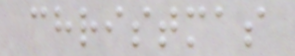christmas
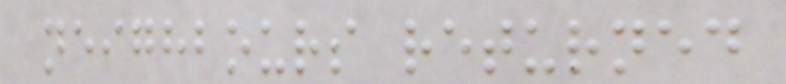neighbours returned
